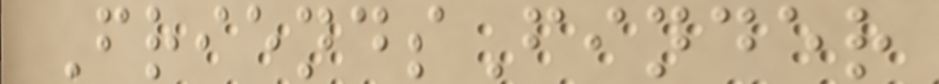FriendsFinder
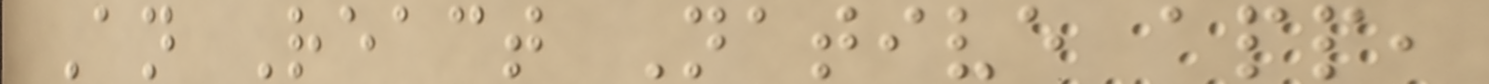An React Native app,
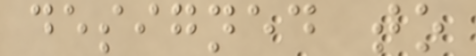designed to
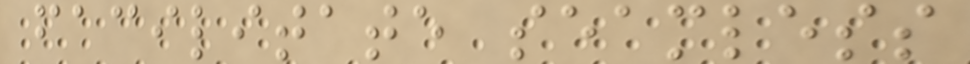facilitate seamless
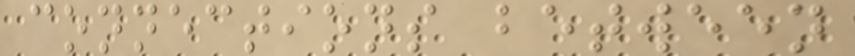connections between
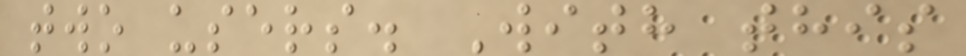two users. With this
